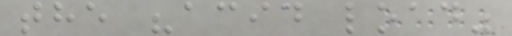the "acid load"
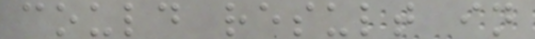could result in
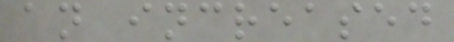an increased
